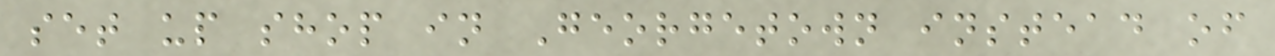set up shop in Georgetown instead of
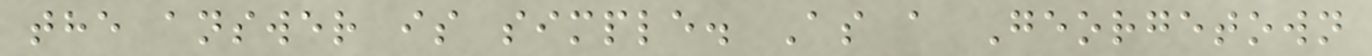the answer is simple. As a Georgetown
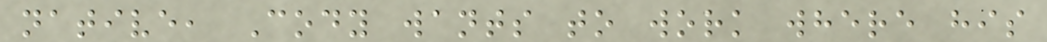native, Cody wants to work where his
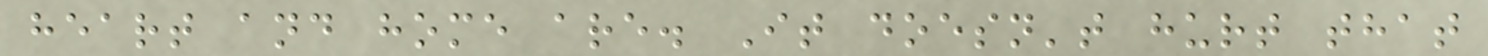heart and home are. It doesn't hurt that
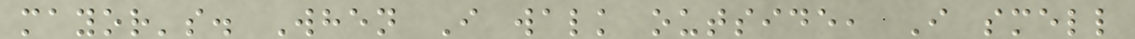mayor's. When I walk outside, I smell
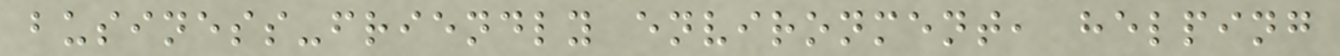business-friendly environment, helping
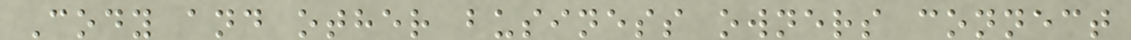Cody and other business owners connect
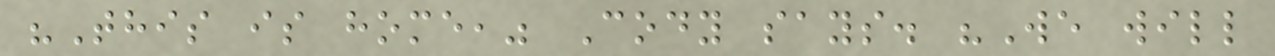"This is home," Cody says. "We will
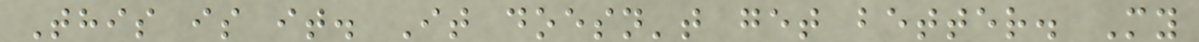This is it. It doesn't get better. My
